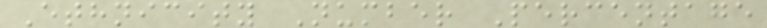Ethnicity Number Percentage
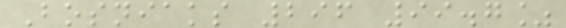Bosniaks 296 99.7%
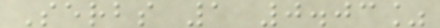Serbs 1 0.03%
